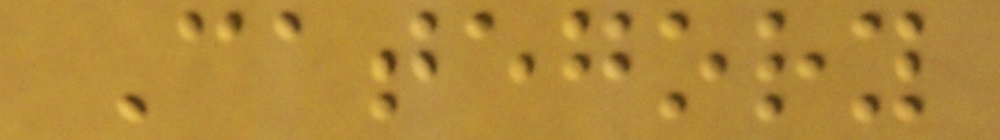Category
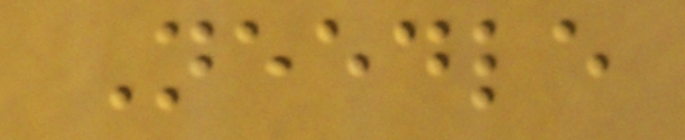Needle
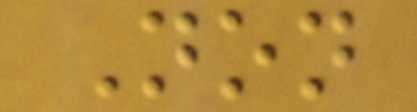Non
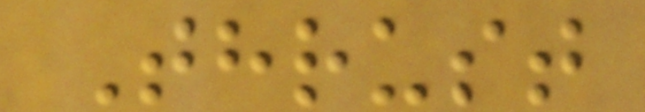Thrust
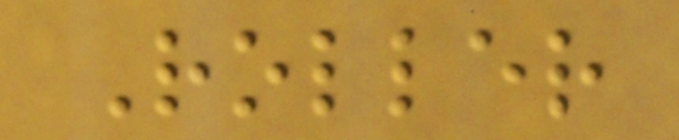Roller
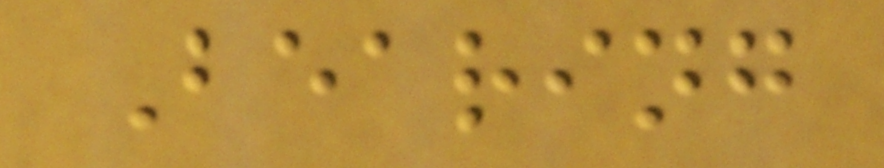Bearing
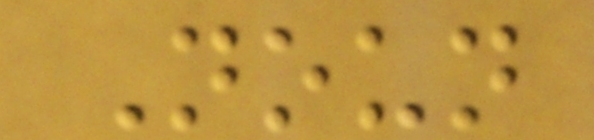Noun
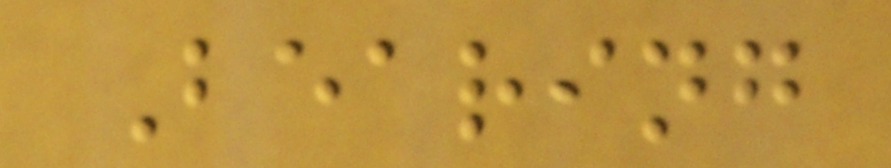Bearing
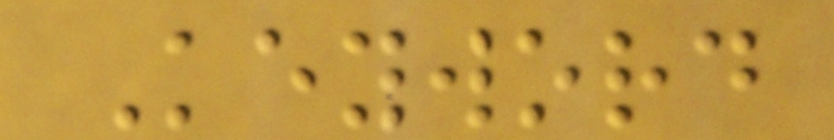Keyword
